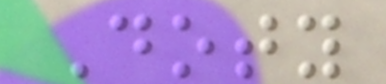Doty
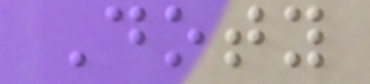Doty
